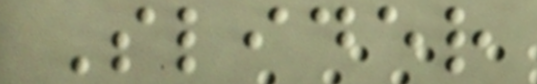Slider
